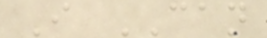I CAN
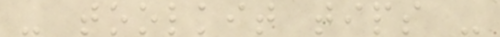- toolkit tips -
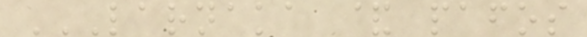LARNAKA & PAFOS
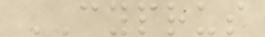CYPRUS
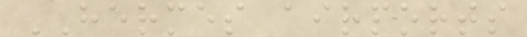HERMES airports
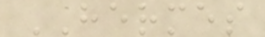HERMES
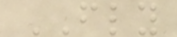FLY
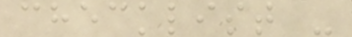checklist -
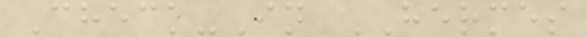Check-In HERMES
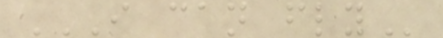I CAN FLY
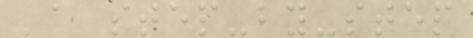'a step-by-step
